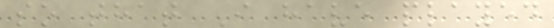so that I have played
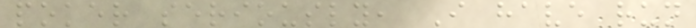poker seriously, I have run
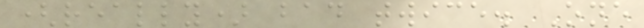(really) bad twice. One
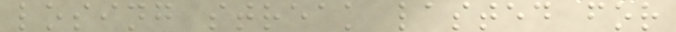losing streak lasted for
